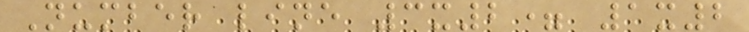Number line 3x2= 1x2
